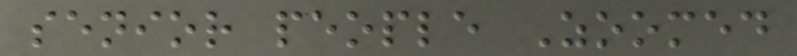senior people Zoomed
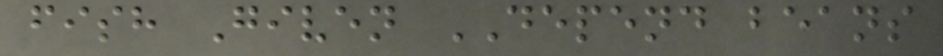fish Given DEPEND beans
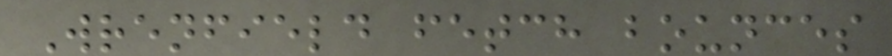Wrenfield fetch bounces
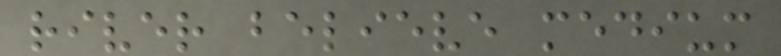river believe medium
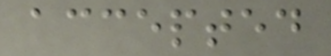accepted
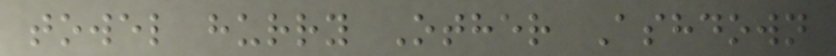towel hurry Other Ashdown
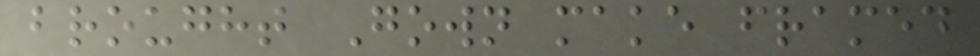brought Gown make framed
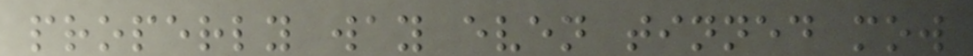properly way even tinned mow
